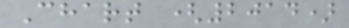Chart (2014)
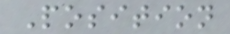Position
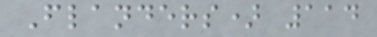Flanders) 114
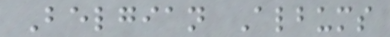Belgian Albums
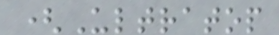(Ultratop
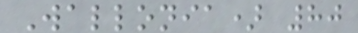Wallonia) 80
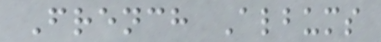French Albums
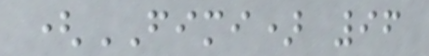(FIMI) 96
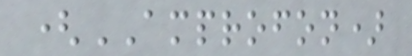(AMPROFON)
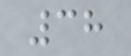38
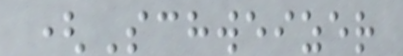(Schweizer
